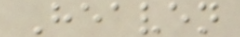Heaven
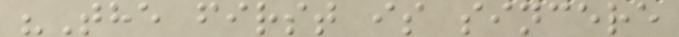"The first is sincere
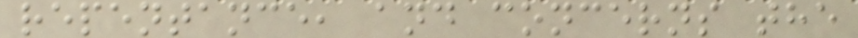repentance, and concerns the
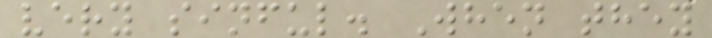very sinful. When they
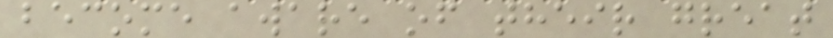become aware of their great
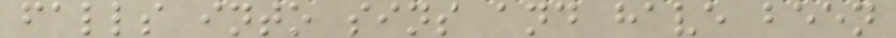falls into sins and have been
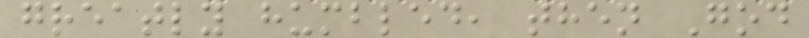greatly humbled, then God
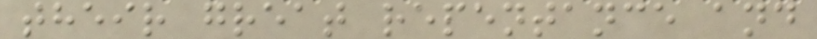their great repentance and
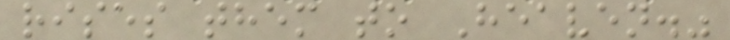rises them to Heaven."
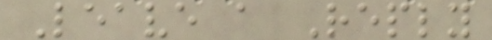Leave a Reply
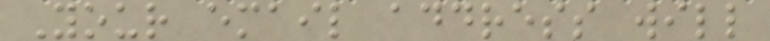Your email address will
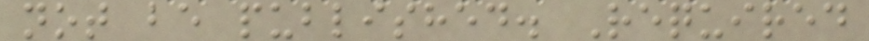not be published. Required
